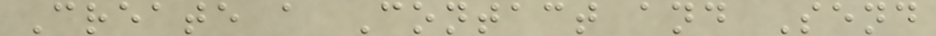Create a Contact and Send
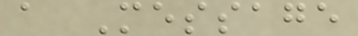a Message
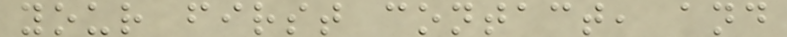your first contact, and
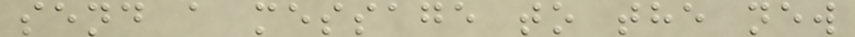send a message to the new
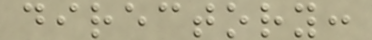directory:
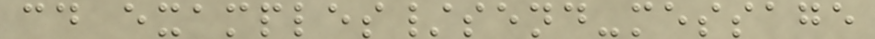cd examples/send-message
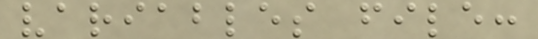variables file:
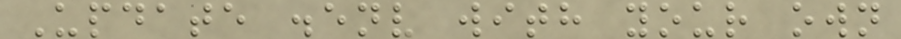Update .env with your own
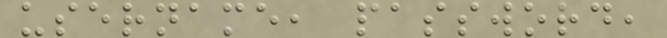username, password,
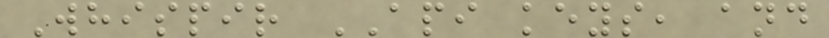Whispir API keys, and
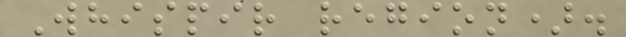Whispir region).
